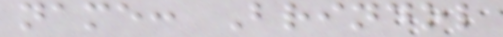name: Brindol
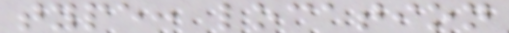type: location
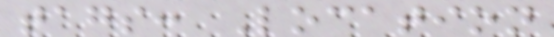tags: Location
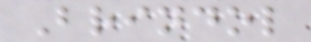Brindol
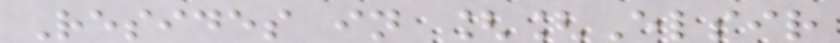Resides in [[Elsir
